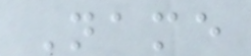Name
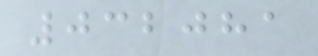032081
